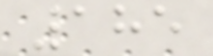185
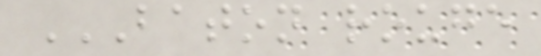BATON ROUGE
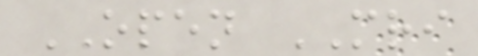OPEN MRI
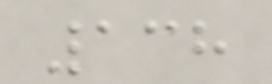138
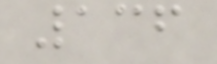136
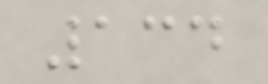134
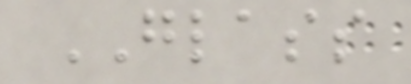GLASS
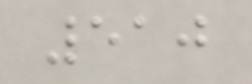510
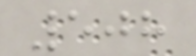508
